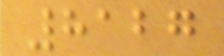8127
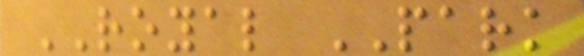ROYAL PARK
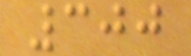300
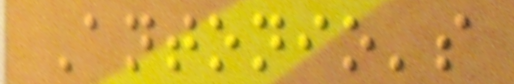Antonio's
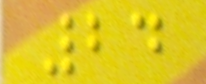24
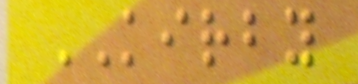KIRBY
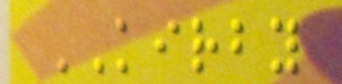KIRBY
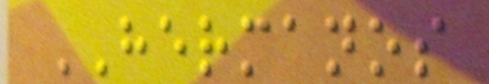HERMANOS
